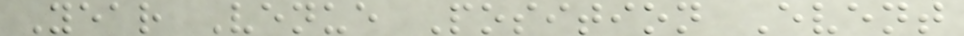Year Venue Position Event
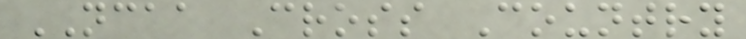NCAA Cross Country
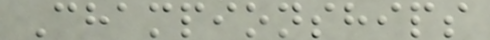Championships
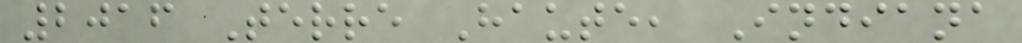2016 Terre Haute, Indiana
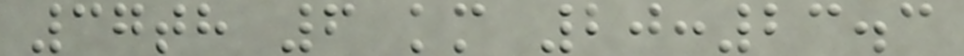37th 6 km 20:23.3
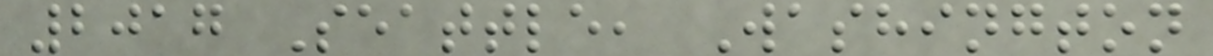2017 Seattle, Washington
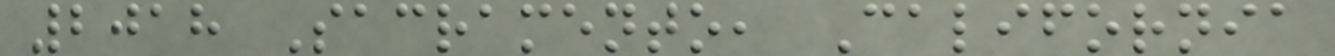2018 Sacramento, California
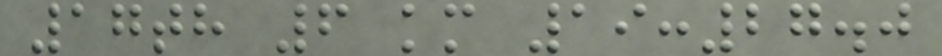17th 6 km 19:27.0
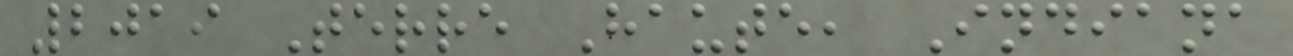2019 Terre Haute, Indiana
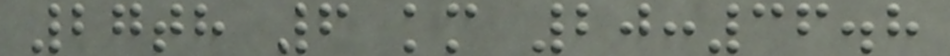27th 6 km 20:36.8
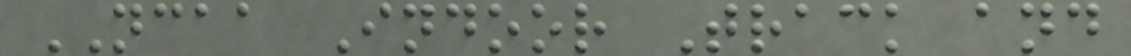NCAA Indoor Track and
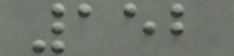152
